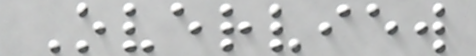Overview
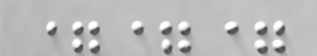===
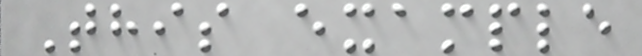This example
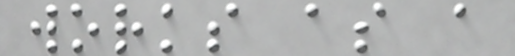works as a
